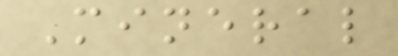Mineral
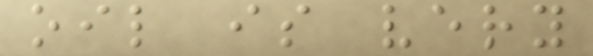oil is very
